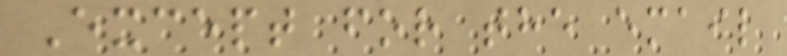Except for the email
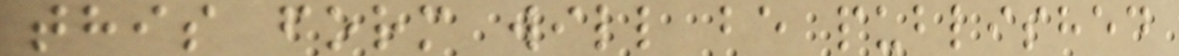this form will be published
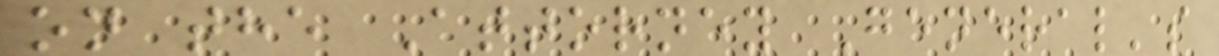on the Attorney General's
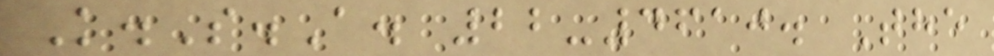K.S.A. 22-4610. The
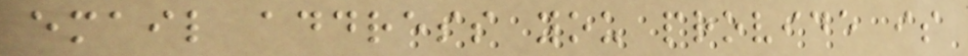email address you provide is
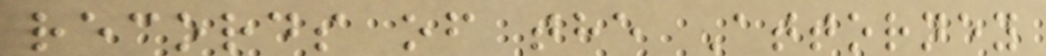records of the Attorney
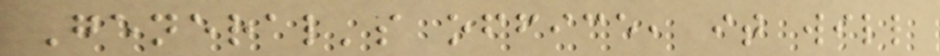General's office, it will
